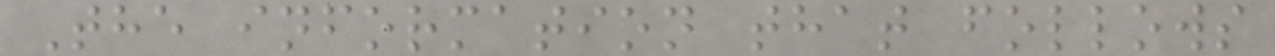The information that follows
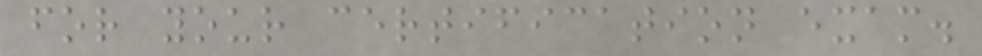for your certification exam.
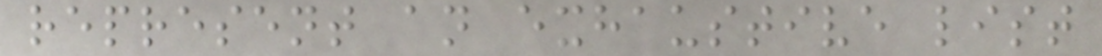represent an exhaustive list
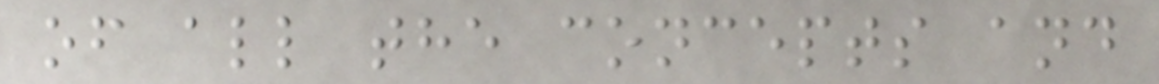of all the concepts and
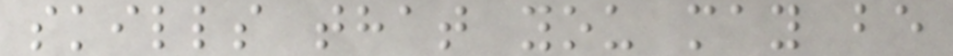skills that you may be
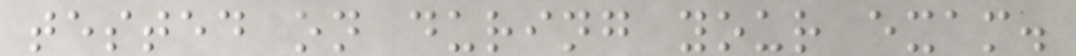tested on during your exam.
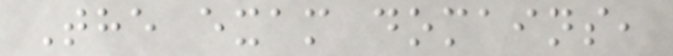The exam domains,
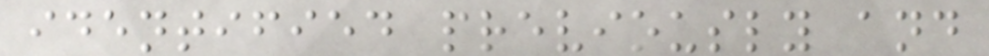identified previously and
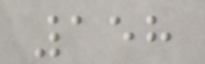158
